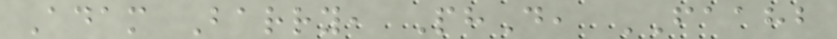Adam Barry, PhD, FAAHB
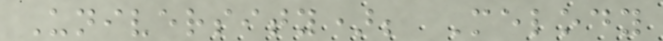University); Melody
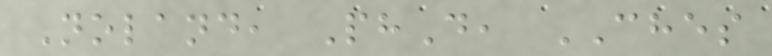Noland, PhD, CHES
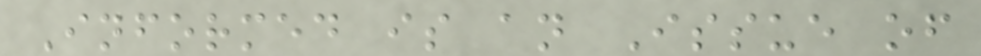Informed is an Issue of
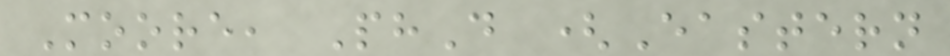Moore, PhD (Eastern
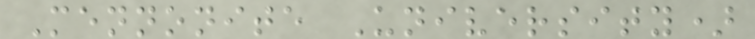Mennonite University)
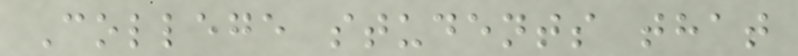College students that
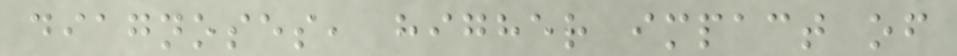diagnoses, higher impact of
